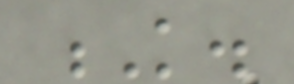K.
